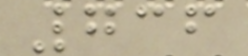736
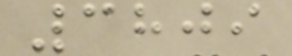3809
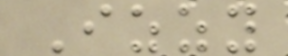Izzy
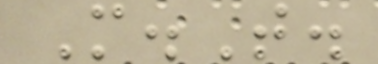M.T.
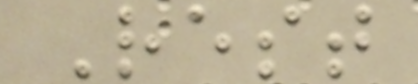Rest
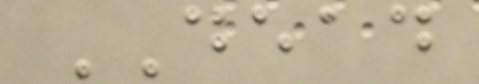DEAD
